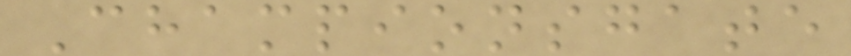Championsgate
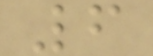6
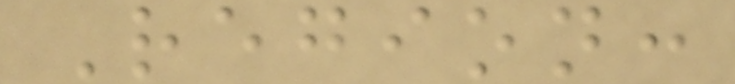Region:
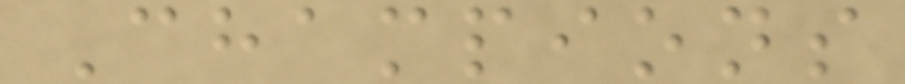Champions
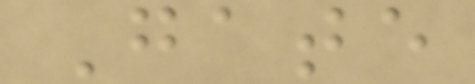Gate
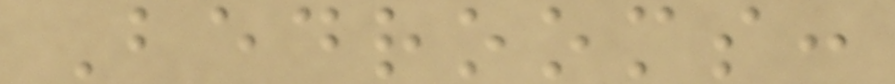Bedrooms:
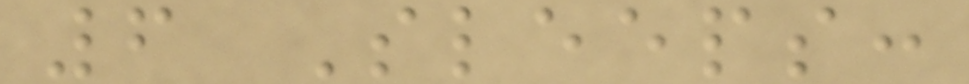6 Sleeps:
